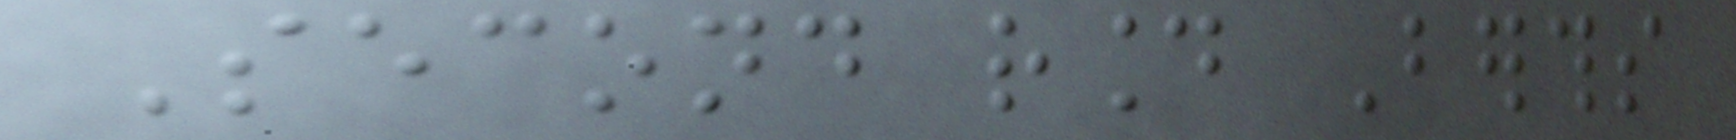Second round Berths
